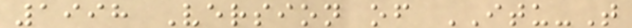1998 Version of ITU-T
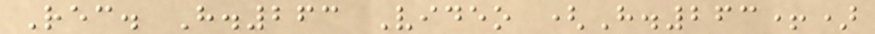Rec. H.263 Video (H.263+)
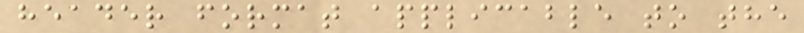header format applicable to the
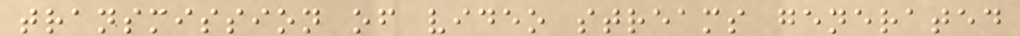transmission of video streams generated
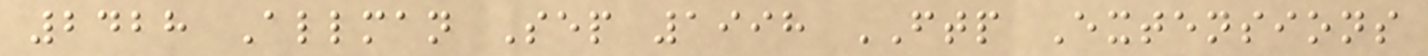2428 Allman Sep 1998 FTP Extensions
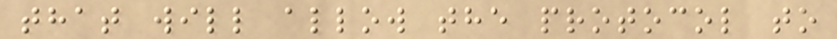that will allow the protocol to
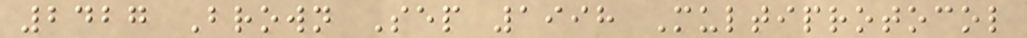2427 Brown Sep 1998 Multiprotocol
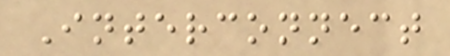Interconnect
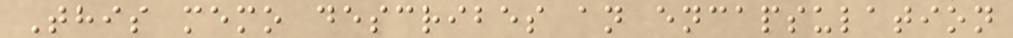This memo describes an encapsulation
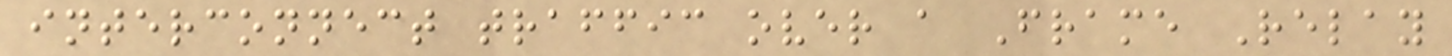interconnect traffic over a Frame Relay
